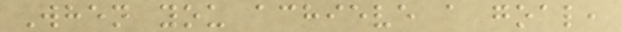When you achieve a goal,
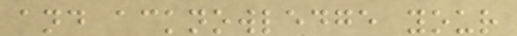and acknowledge your
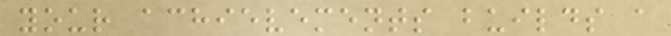your achievements builds a
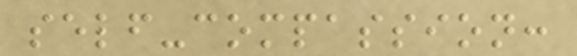self-compassion:
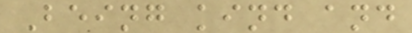Being kind and
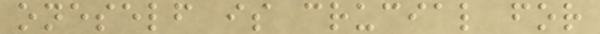oneself is crucial for
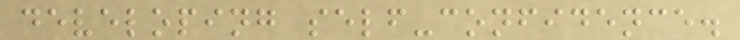developing self-confidence.
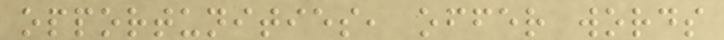opportunities, offer words
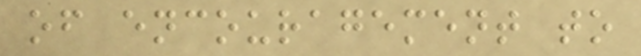of encouragement to
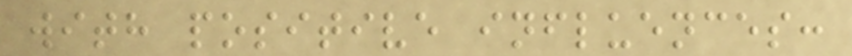with positive influences:
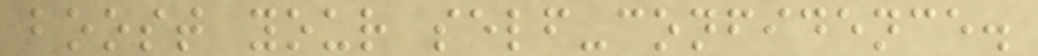boost your self-confidence.
